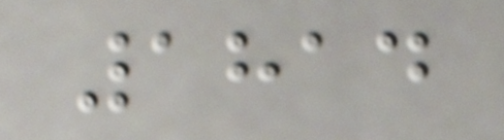1814
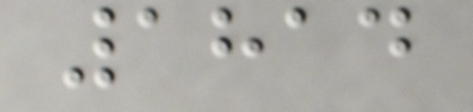1814
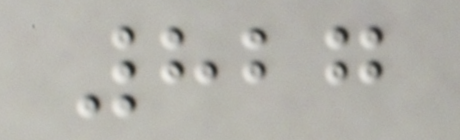827
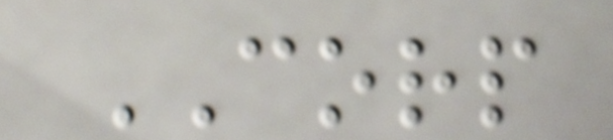CORP
